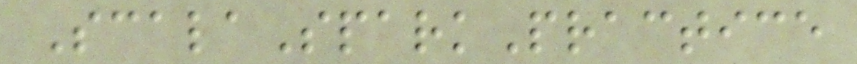ScalaSparkPractice
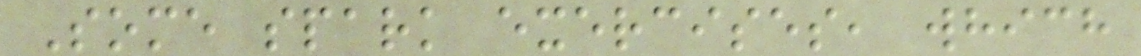Some spark exercises, which
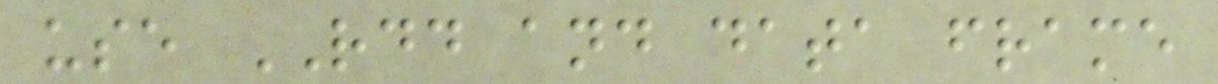use RDD and data frame
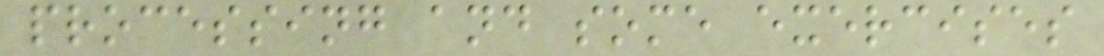processing and some exercises
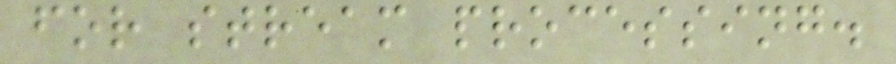for stream processing.
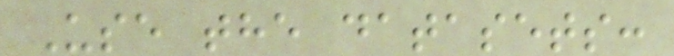Use the datasets:
